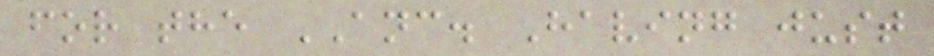for the ANC. Having just
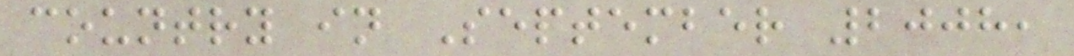country in September 2008,
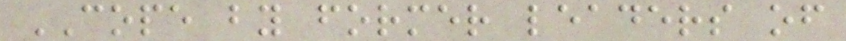COPE by former leaders of
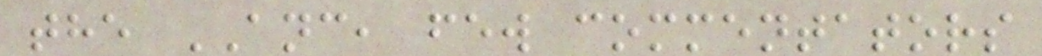the ANC, few commentators
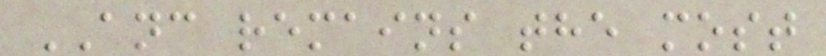ANC remains the most
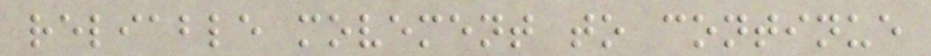reliable movement to continue
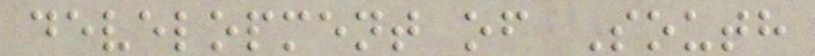development of South
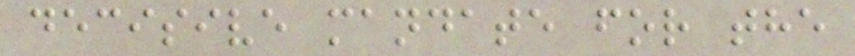decisive mandate for the
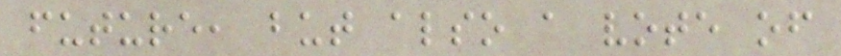future, but also a vote of
